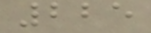225
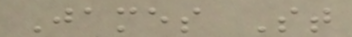James St
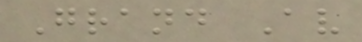Grand Av
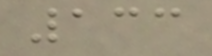133
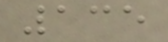135
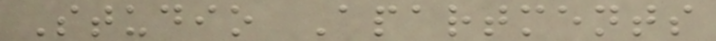Studio Apartments
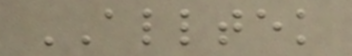ALLTEK
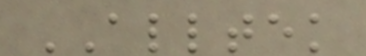ALLTEK
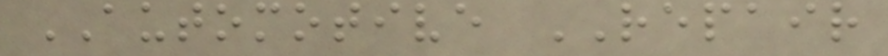AUTOMOTIVE REPAIR
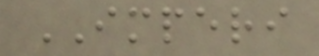IMPERI
